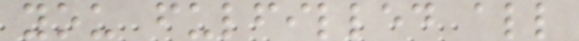you fulfilled all
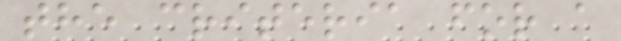the criteria for a
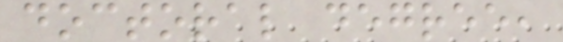doctoral degree,
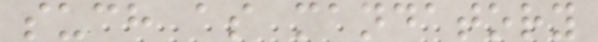such as mandatory
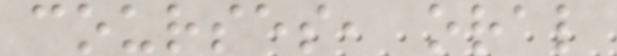courses, oral
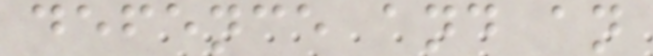defence and an
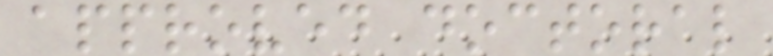approved doctoral
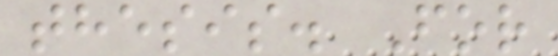thesis. For
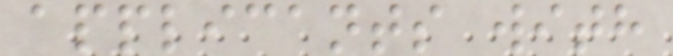applicants with
